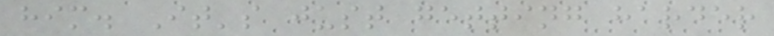him. It's just getting harder
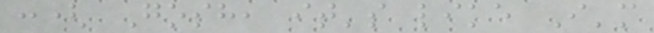:( Gosh, it's like I'm
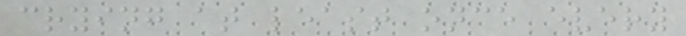crying at least once every
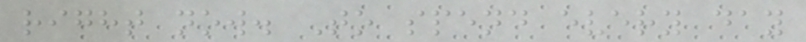right now. To spend every day
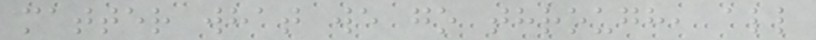matter what we go through, all
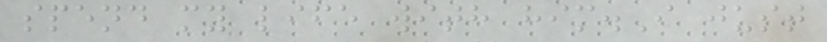spend my life with him.I just
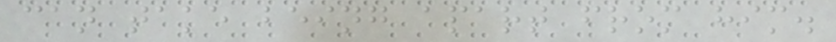can take being apart from him.
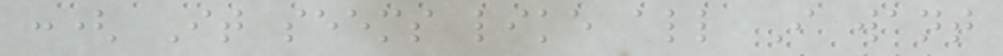:( It seems like all I want
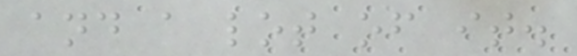and a lot of it.
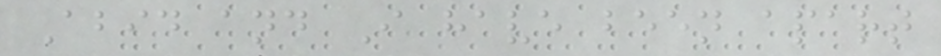Abid and I have been apart
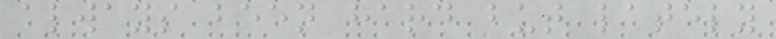always been hard but lately
